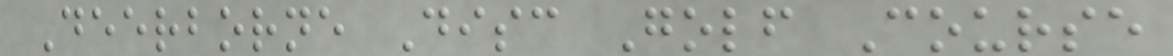Deerborne Disc Golf Course
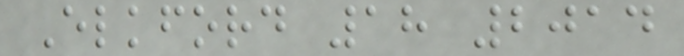Elkford 18 2014
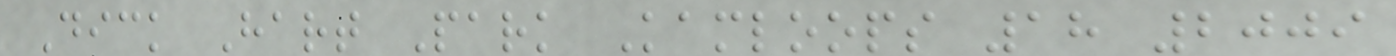Dick Hart Park Kamloops 18 2009
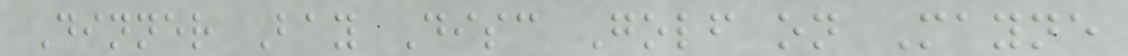Dinner Bay Disc Golf on Mayne
